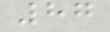87
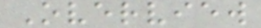Overview
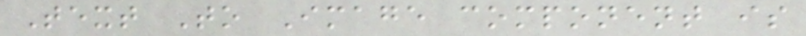Text To Image component is
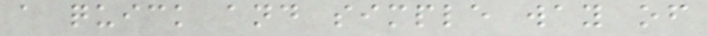a quick and simple way of
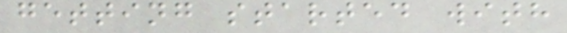getting started with
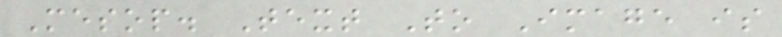Mesop. Text To Image is
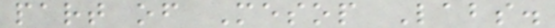part of Mesop Labs.
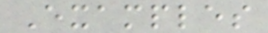Examples
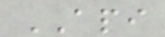API
